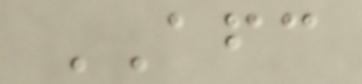AFC
